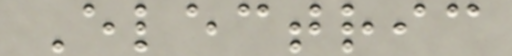Electric
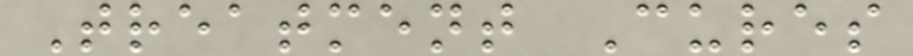Treatment Cures
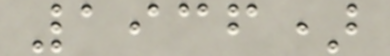1936)
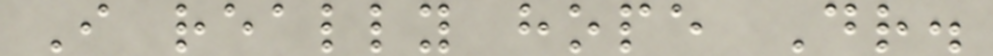I really hope Dr.
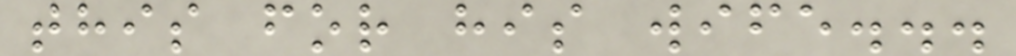this for his wife...
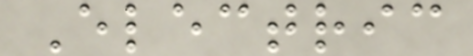Electric
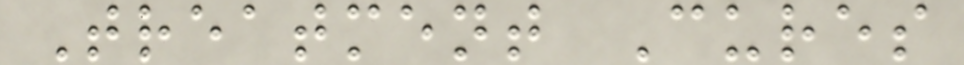Treatment Cures
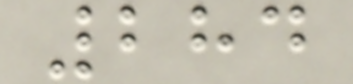284
